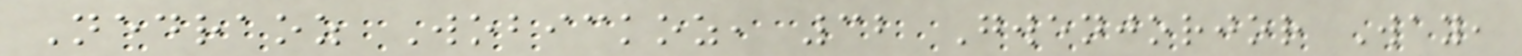Nedraoz Wobickoz, 32 Gwenjorjor Way,
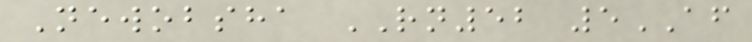Newobsha RN52 5AF
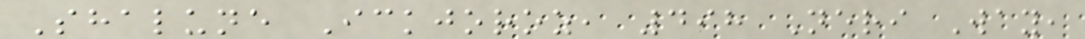Shalune Ickjoroz, 498 Neri Way,
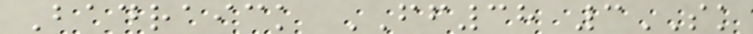Badraick FF38 3SK
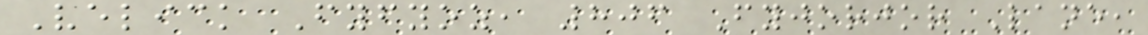Velick Fyfyoz, 806 Fyjorjor Lane,
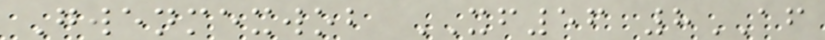Gwenmexwob XF56 8AF
